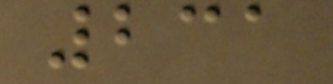231
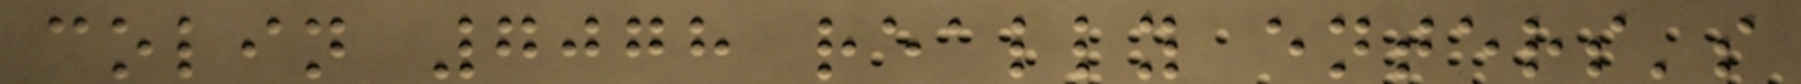colin 7078 really enters's
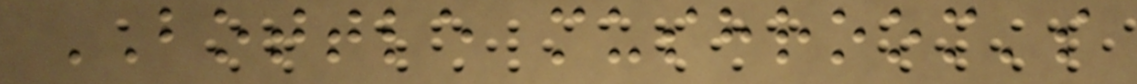BOTTLE mushroom's
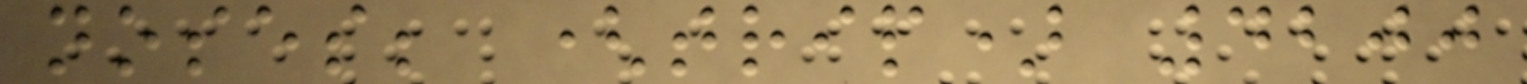noses; (trip) 4200
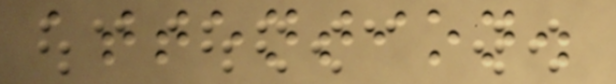attention.
